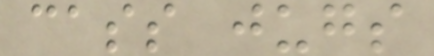cass jugs
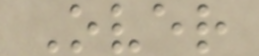Over
